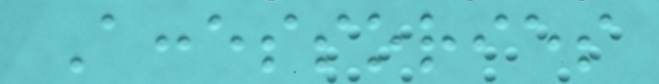Accessories
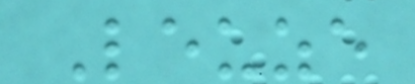Leuze
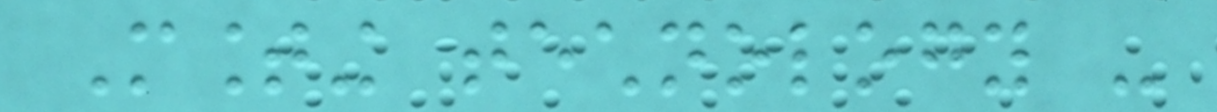Mounting technology -
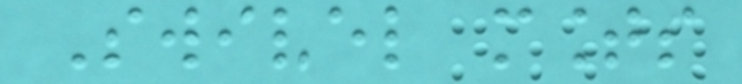Swivel mounts
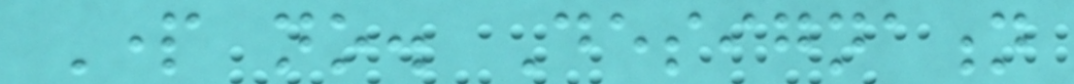Part no. Designation
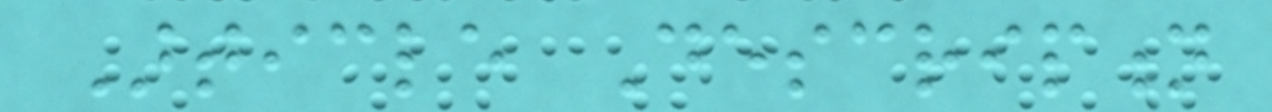Article Description
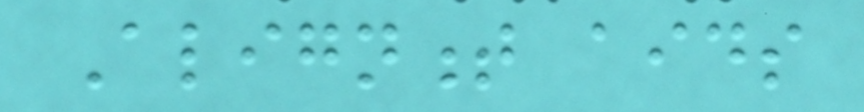Alignment aids
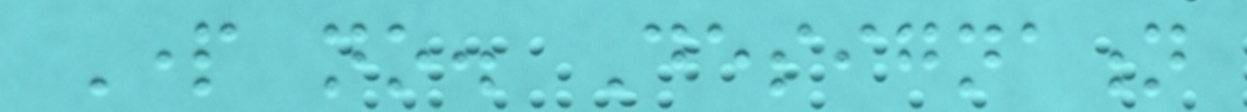Part no. Designation
